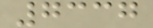7337
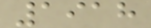1918
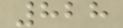828
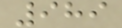989
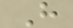H
